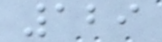129
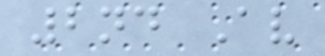2nd Av
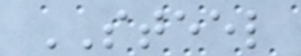STEEL
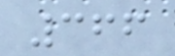366
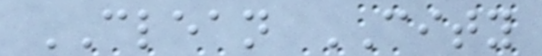CLEAN CITY
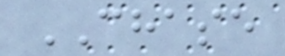CHASE
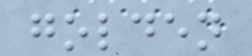golden
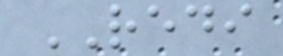REDI
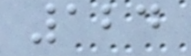124
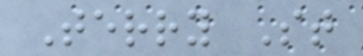Terry St
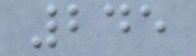245
